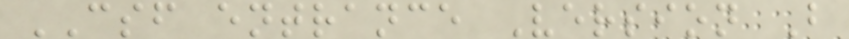CSF entrance Version B
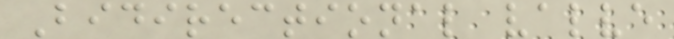Bidirectional valve
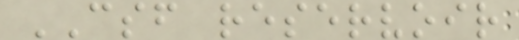CSF reservoir
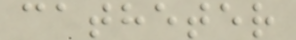catheter
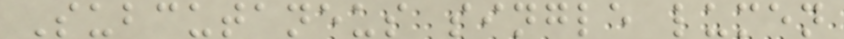Subcutaneus single lumen
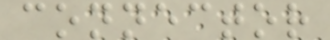connector
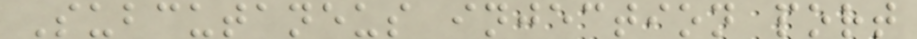Subcutaneus injection port
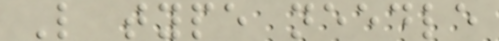L type needle
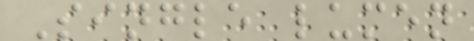Single lumen
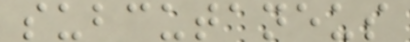subcutaneus
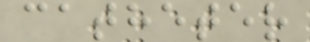catheter
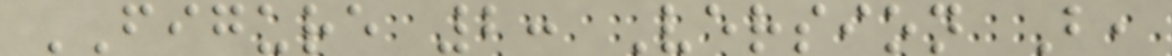FIGURE 2: Version B,
